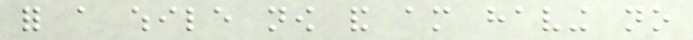for a while now and am having no
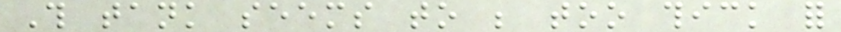This tank seems to be too thick for
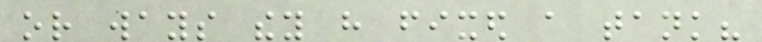or ways they have fixed a tank?
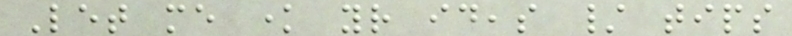Let me know your ideas / tips
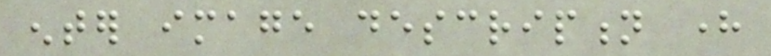enter image description here
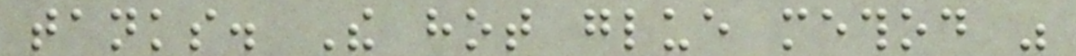tanks. The hot glue method was
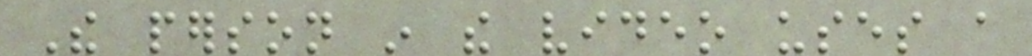The person in the video uses a
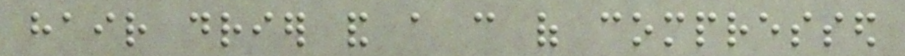hair drier and a can of compressed
